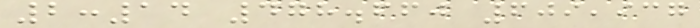2:14 478.660 609,937
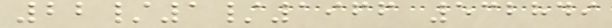22/1/1966 532849
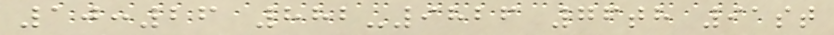10:26 882-9826 76th 91st
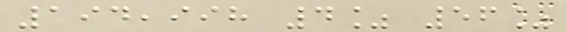194,998 4% 56%
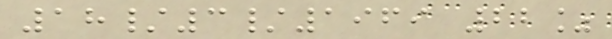18/3/1969 22%
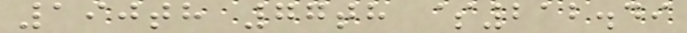190th 77th $212.49
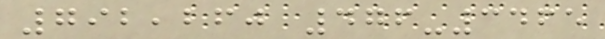792,260 476-3465
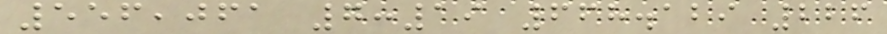556,061 7:19 668.129 226
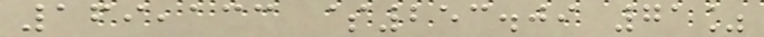169,133 $253.09 71%
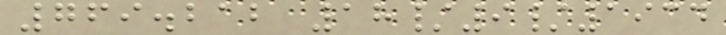769.212 18/9/1934
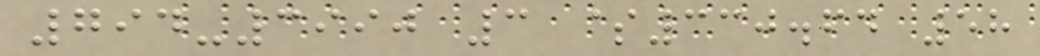794-3990 3 $330.64 58
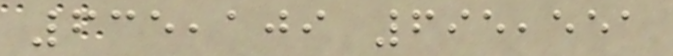635,109 695,551
